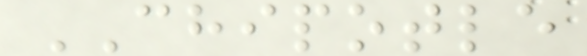CHIPOTLE
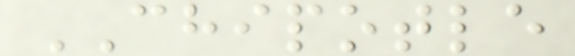CHIPOTLE
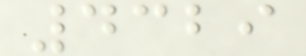4329
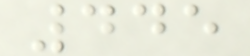445
